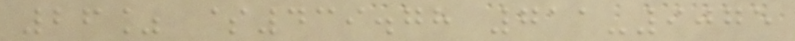26% $439.78 711-9075
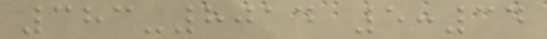383-8014 5:34
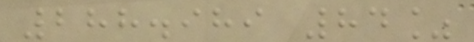288.989 84%
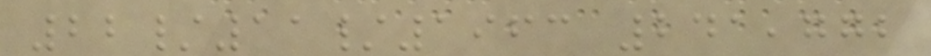22/11/1963 241,772
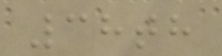38th
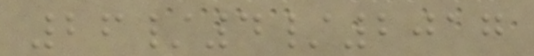26/4/2017
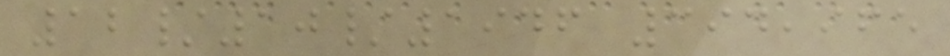12/10/1946 394,965
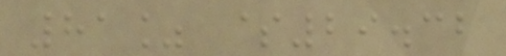81% $29.32
